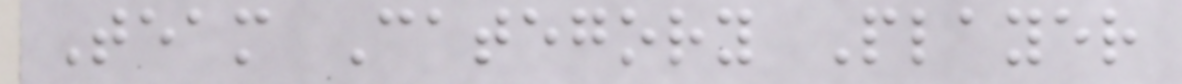Team Category Player
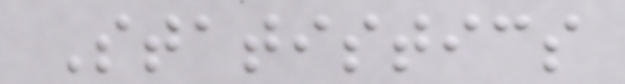Statistics
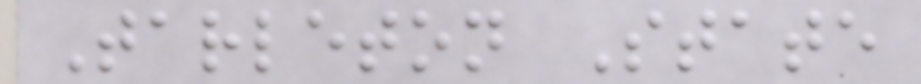Tarleton State
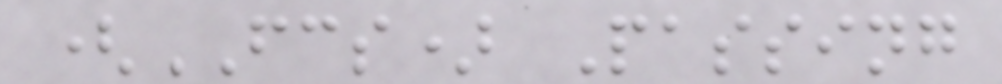(FCS) Passing
